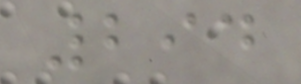294
